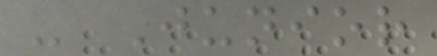- Junior
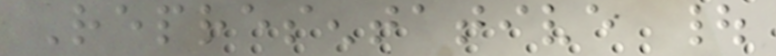Representative |
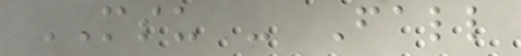MSU - Fall
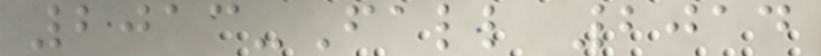2013-Fall 2014
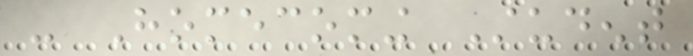- Homecoming Student
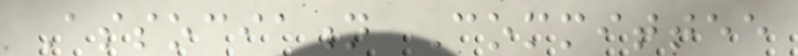Association Committee
